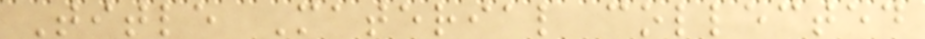Title Material collected
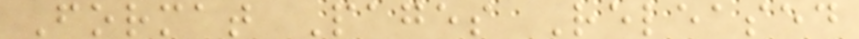Format Pages Released
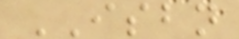ISBN
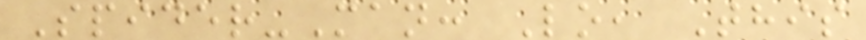Spider-Man: Lo, This
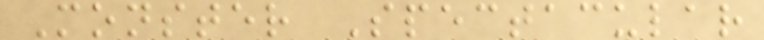Monster Spectacular
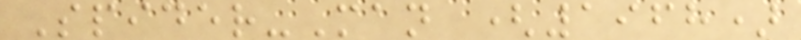Spider-Man (1968)
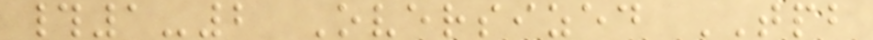#1-2 Oversized TPB
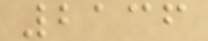2136
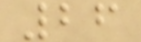26
